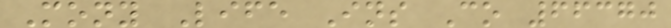Mony Life Ins Co 66370
